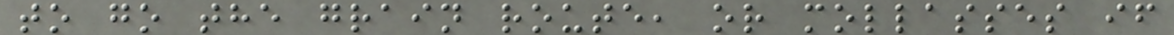to go the grain route, or mollasses if
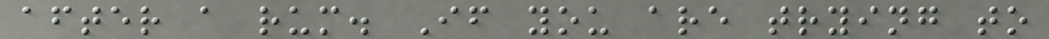after a rum. If you are trying to
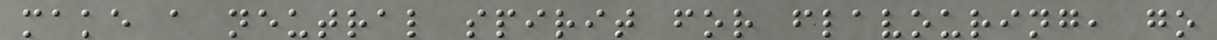make a neutral spirit for flavouring, go
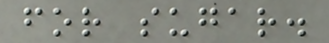for sugar.
